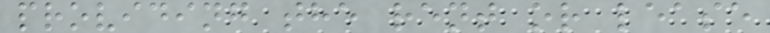providing the rent or lease
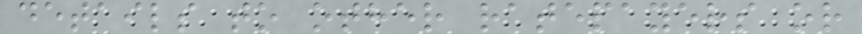details to other ratepayers or
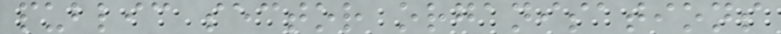public sector organisations
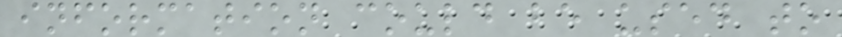information could be used to
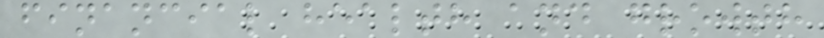financial health and growth
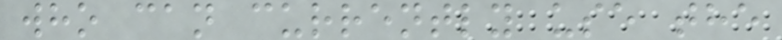who can currently use the
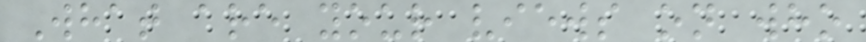What are your views on who
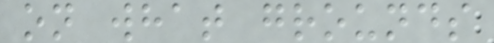on what grounds
